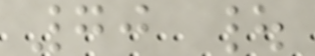70 |
